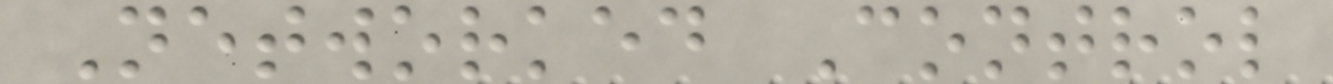Networked Control
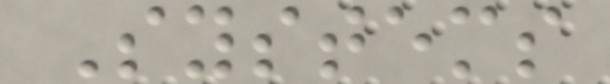Systems
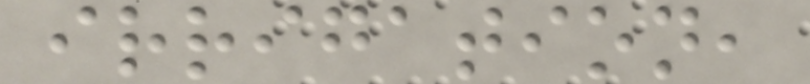irrigation,
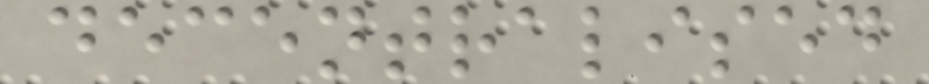decentralised
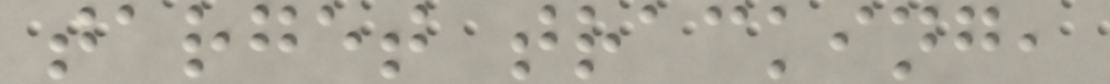target tracking,
